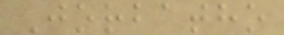Jorbatho
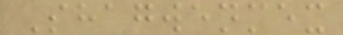Shagwenmex
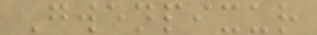Gwenpixur
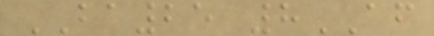BA25 8AF
